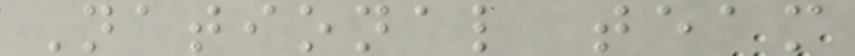National team
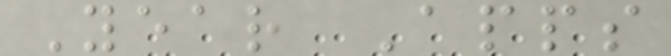Year Apps
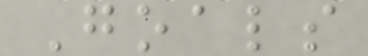Goals
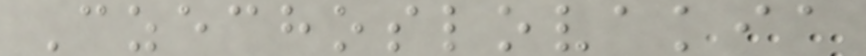Czechoslovakia
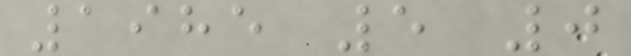1985 5 0
